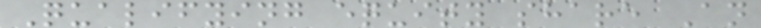Qualifying equity share An
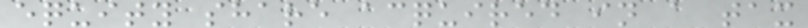equity share acquired in a tax
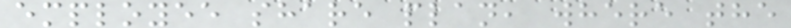employee share plan, where the
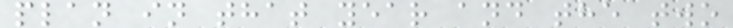plan in that year and the two
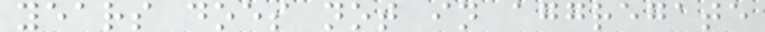years does not in aggregate
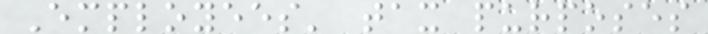Employees' tax purposes
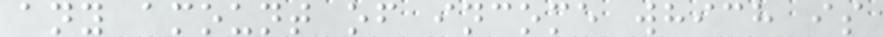any amount of income which is
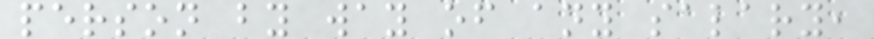person by way of any salary,
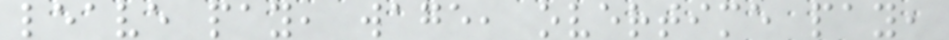leave pay, wage, overtime pay,
